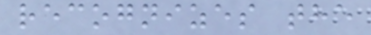recognizes the
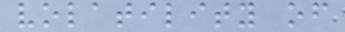volatility of
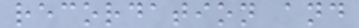recordation and
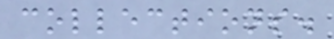collections.
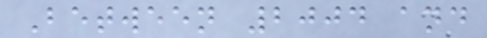Between 2004 and
